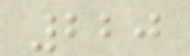220
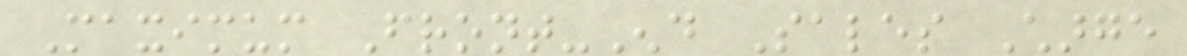Maximum Front-End Sales Charge
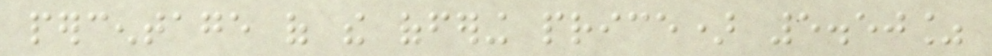percentage of the offering price) 5.50%
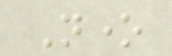None
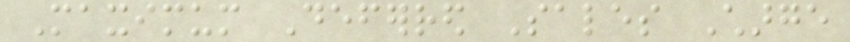Maximum Deferred Sales Charge
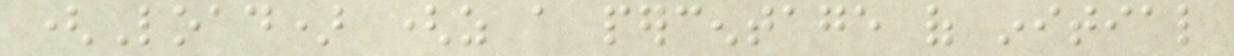(Load) (as a percentage of initial
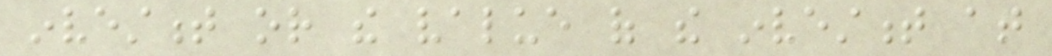investment or the value of the investment at
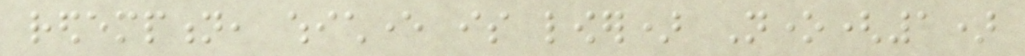redemption, whichever is lower) None(1)
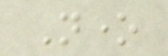None
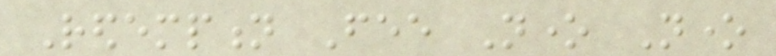Redemption Fee None None
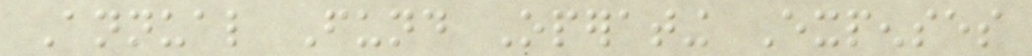Annual Fund Operating Expenses
